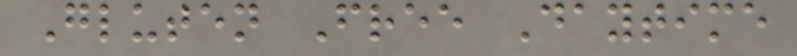Gluten Free Daytime
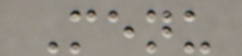Menu
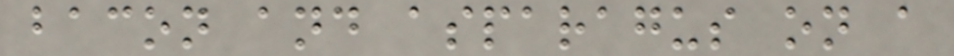bacon and asparagus on a
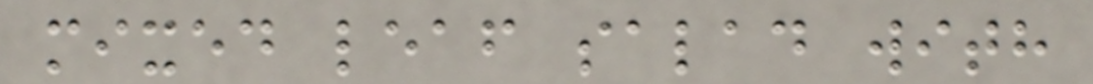mixed leaf salad with
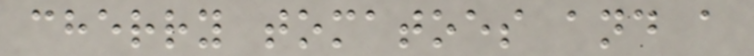cherry tomatoes and a
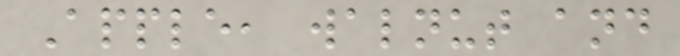Apple, walnut and
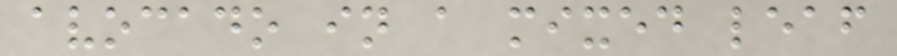avocado in a mixed leaf
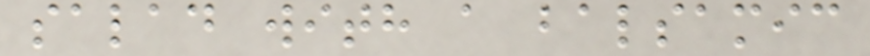salad with a balsamic
